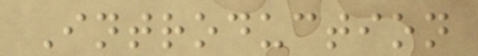Introduction
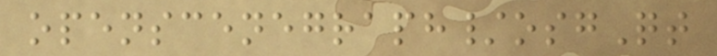openscenegraph/osgQt
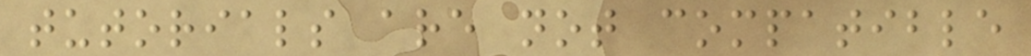tutorials are not compatible
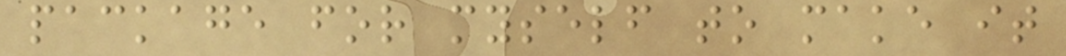package for myself to make it
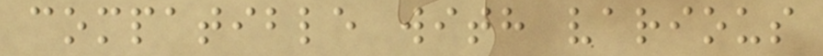compatible with various
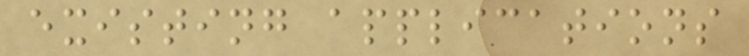existing applications
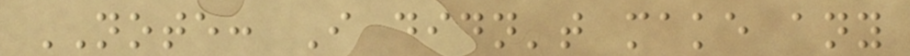NOTE: I didn't make any
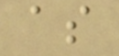as
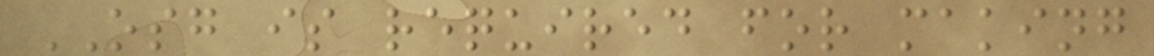OSG is required for making
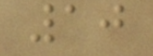10
